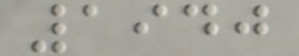1940
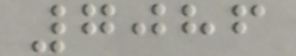7086
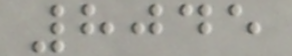8045
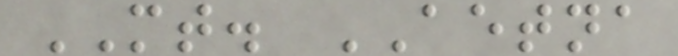MT. AETNA
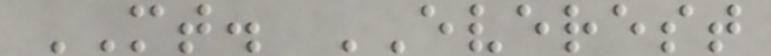MT. EVEREST
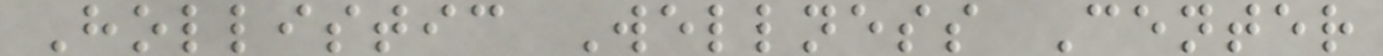Hollistic Wellness Center
